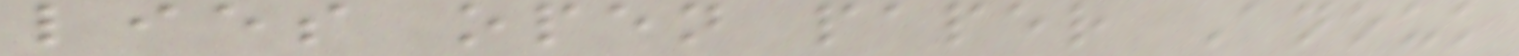lies open paper Anouk
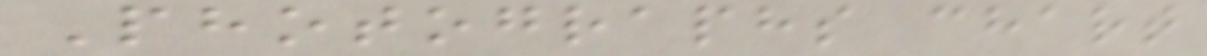Photographs chart
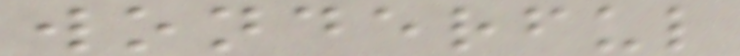wonderful
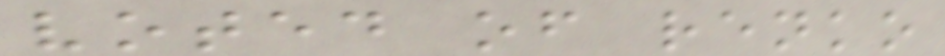voted of renko
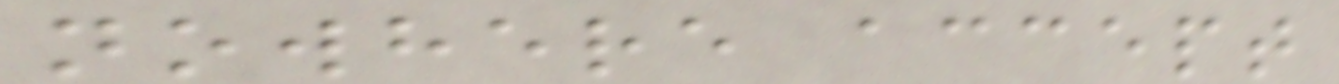nowhere accept
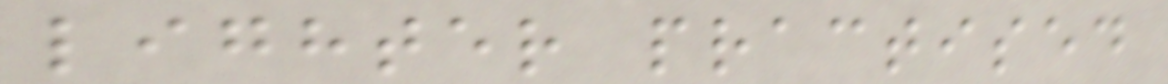lighter practised
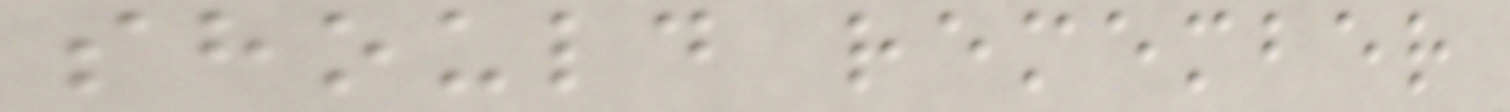should remember
